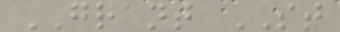GRANT ST
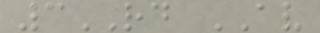3RD AV
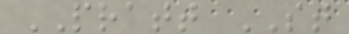PRATT ST
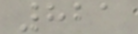821
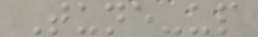Tune-up
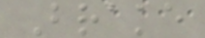Brake
